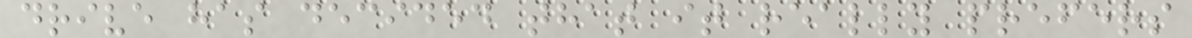drive has decided that it really prefers
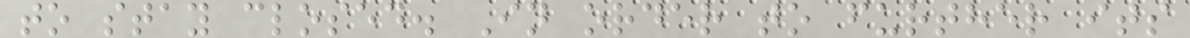to stay closed. In order to further its
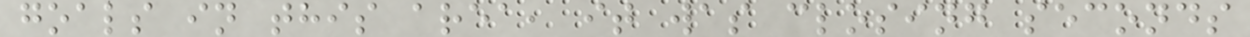goals in this area, it was closing seconds
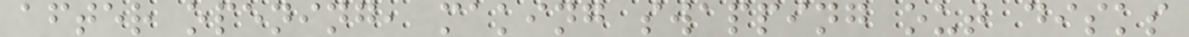after opening, making swapping out disks
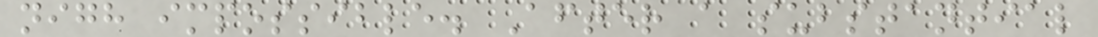nigh impossible. After a substantial
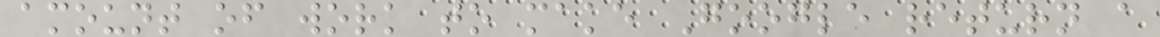amount of work to make Google return a
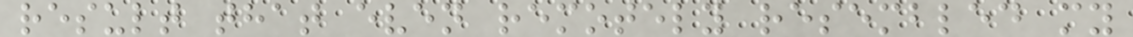result that even remotely resembled my
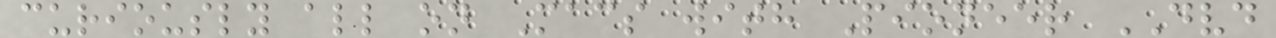curiously all on Macs with Pioneer DVD
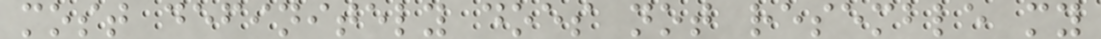most definitely does not resemble my
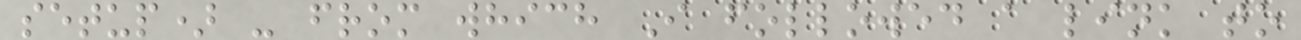setup) - from which I followed a link to
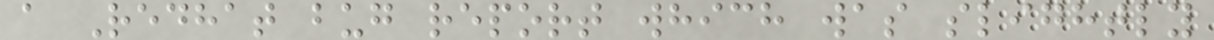a Redhat bug report which was slightly
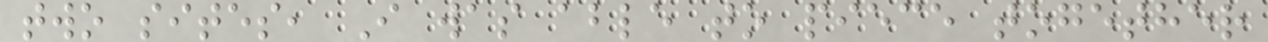two sites, I was able to piece together
